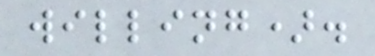willing).
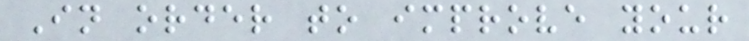In order to improve your
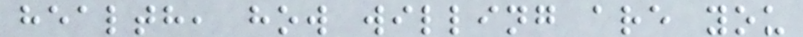health, how willing are you
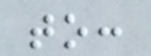to:
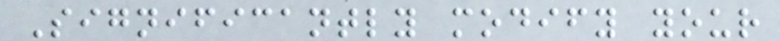Significantly modify your
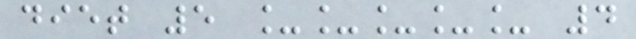diet 5 _____ 4
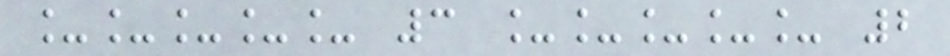_____ 3 _____ 2
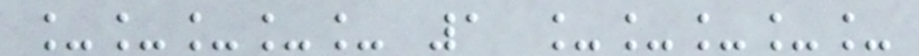_____ 1 _____
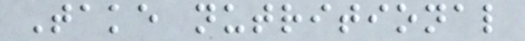Take nutritional
